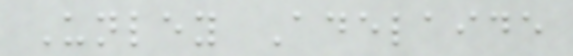Unley Adelaide
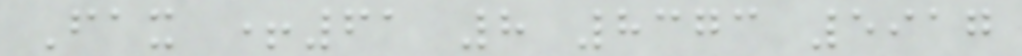Fax +61 8 8373 5917
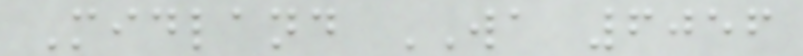Midland WA 6056
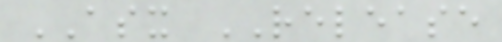ASX RELEASE
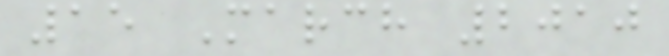15 March 2010
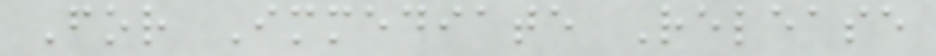For Immediate Release
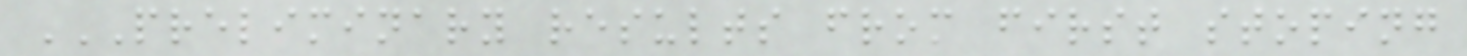PRELIMINARY RESULTS FROM FIRST STOPING
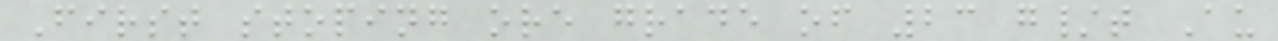First stoping ore grade of 23 g/t Au
